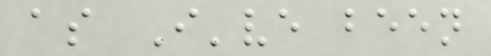as I've been
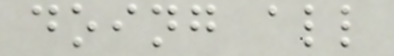doing all
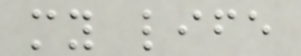my life
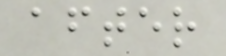after
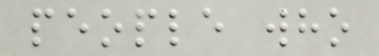people who
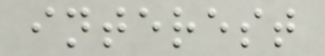interest
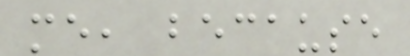me, because
